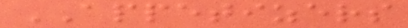APPETIZERS
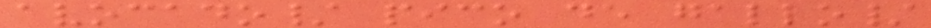avocado/ pico de gallo/
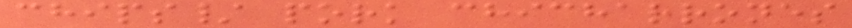chips/ pork chicharrones
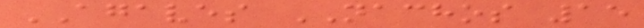AGAVES NACHOS 15
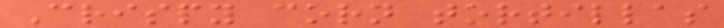Crispy corn tortillas
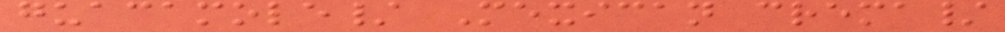guacamole/ Mexican crema/
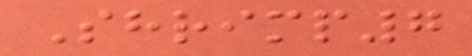Shrimp7
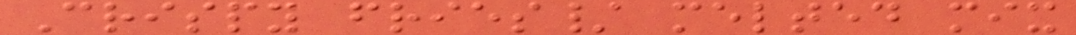Crispy fries/ melted mix
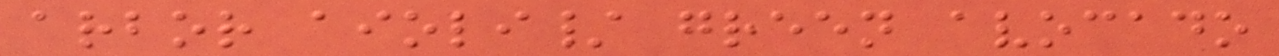arbor aioli/ green avocado
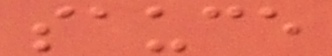sauce
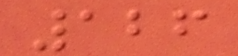126
